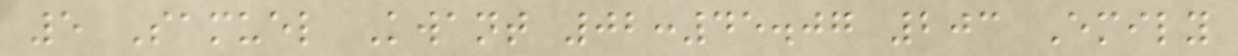5 Samuel Kwant 02:45.07 203 Emily
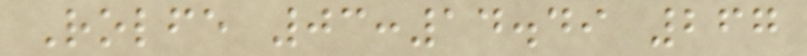Rolfe 03:14.49 267
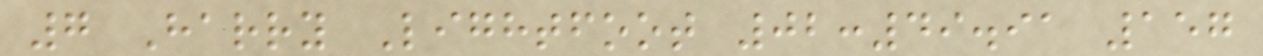7 Harry Lightfoot 02:49.91 157
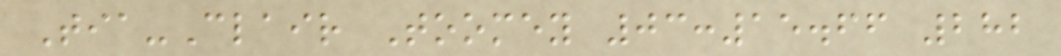Tia-Clair Toomey 03:15.66 282
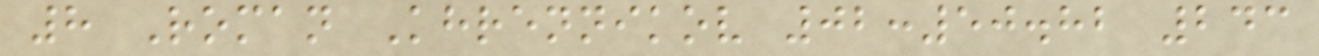8 Roman Khrennikov 02:50.82 243
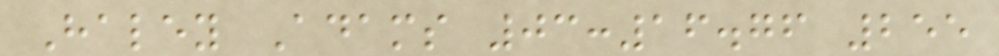Haley Adams 03:16.76 255
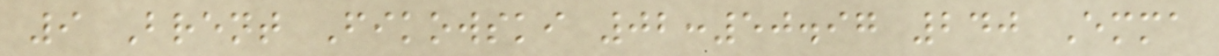9 Brent Fikowski 02:50.97 240 Emma
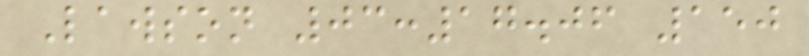Lawson 03:17.06 150
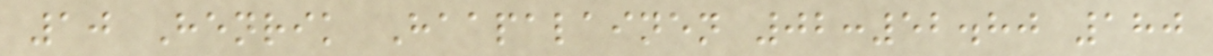10 Henrik Haapalainen 02:52.80 180
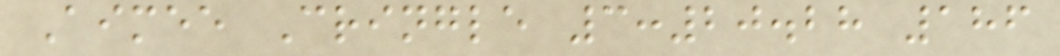Aimee Cringle 3:20.28 186
